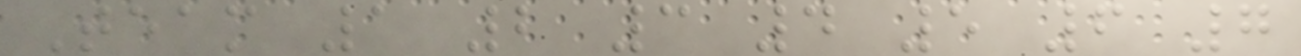Team 1 2 3 4 5 6 7
